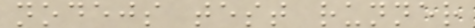nodejs test runner
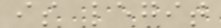is legit
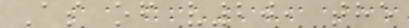As of v20, the
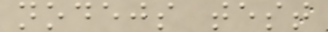nodejs test
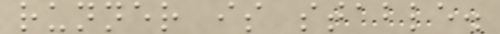runner is stable.
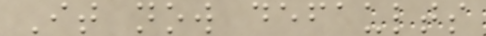It now defaults
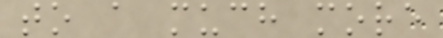to a much more
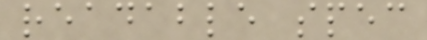readable spec
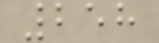258
